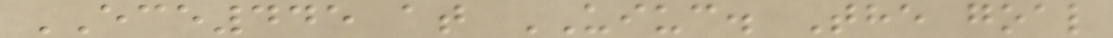ECE445 at UIUC. The goal
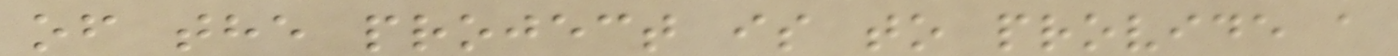of the project is to provide a
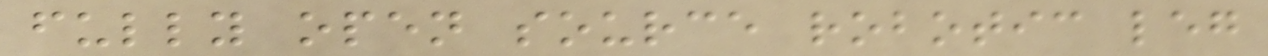fully open source robotic leg
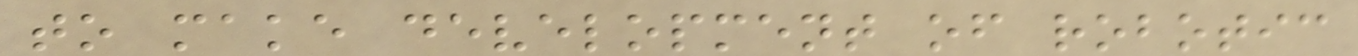to make development of robotic
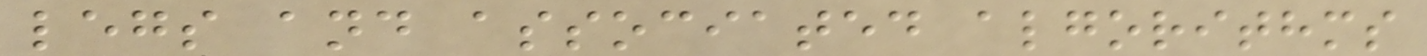legs and associated algorithms
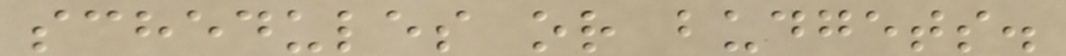schedules or budgets.
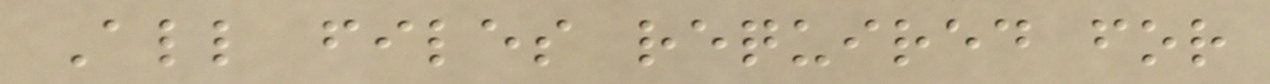All files required for
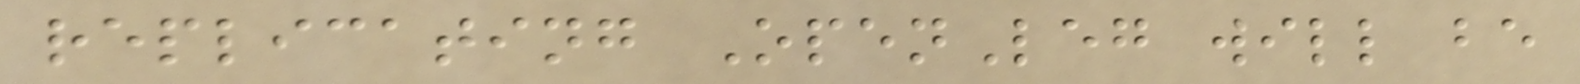replicating OpenLeg will be
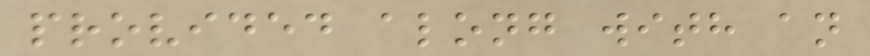provided along with an
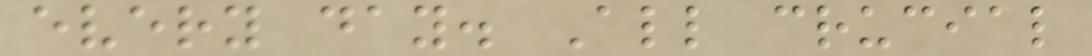every day. All crucial
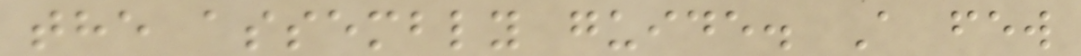the assembly guide. A few
